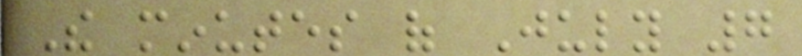The minutes of July 7
